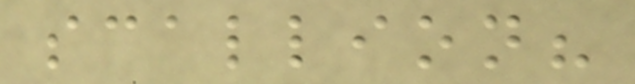scallion?
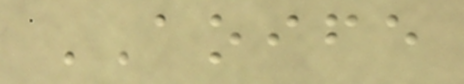AOIFE
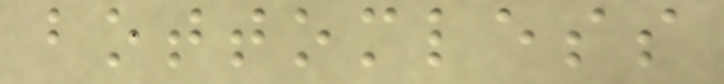bottomless
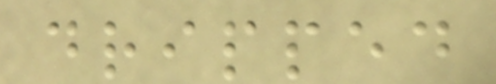dripped
